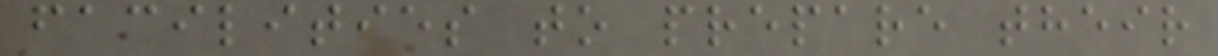facilities to prepare their
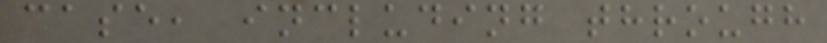case, including through
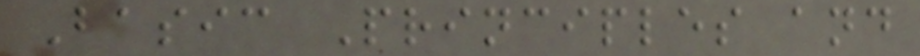Basic Principles and
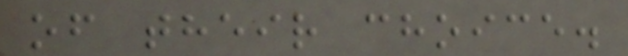of their choice.
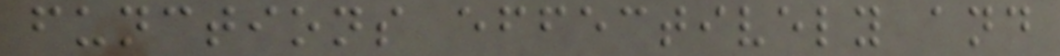functions effectively and
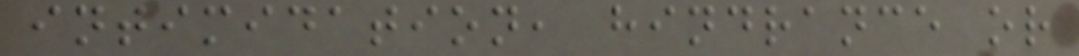intimidation, hindrance or
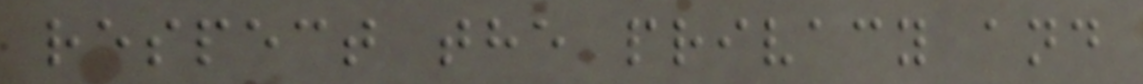respect the privacy and
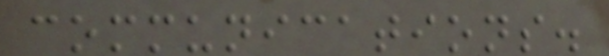communications.
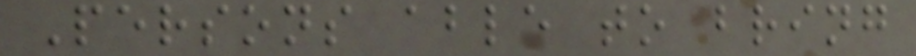Persons able to bring
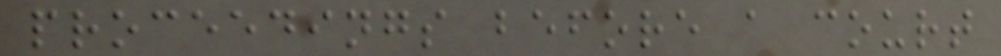proceedings before a court
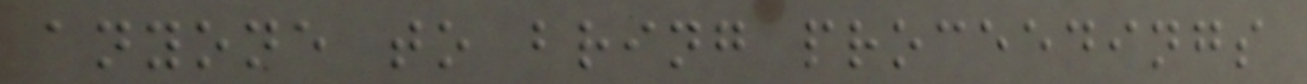anyone to bring proceedings
